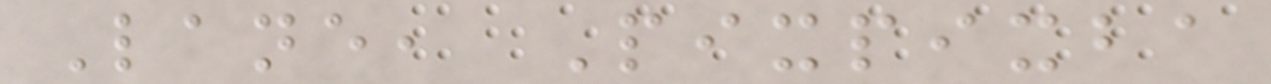Lane, Pixpixba
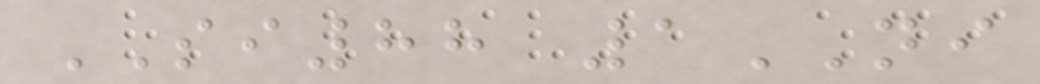SI88 1NI
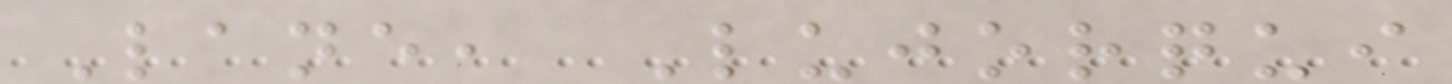Lane, Lujorqui
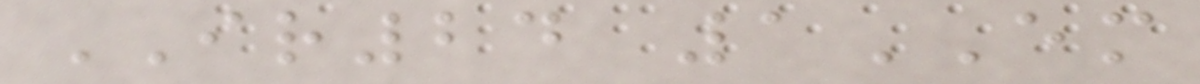IR24 1EM
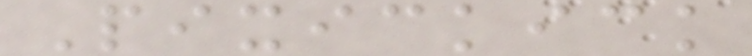Pixickick
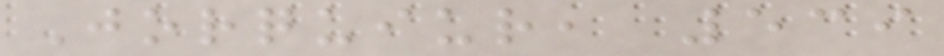Jorquiur, 539
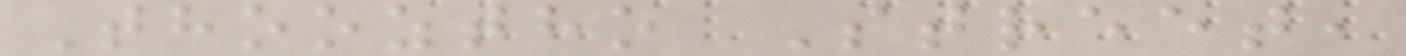Thooztho Street,
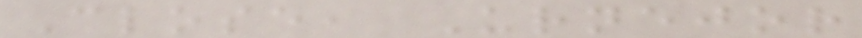Close, Urnejor
